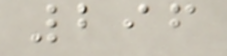296
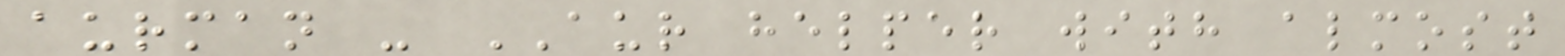aurman - AUR helper with almost
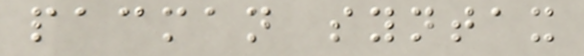pacman syntax
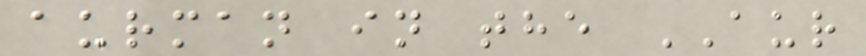aurman in the AUR
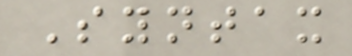Syntax
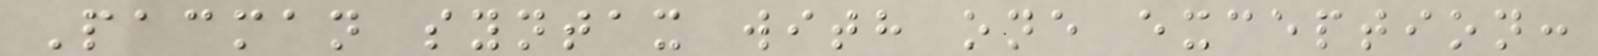Pacman syntax with one exception:
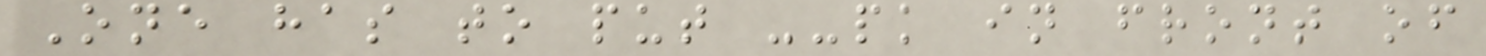One has to put --pk in front of
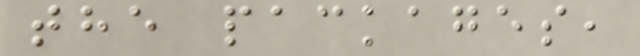the packages,
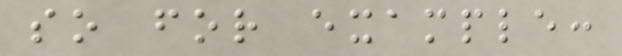so for example:
